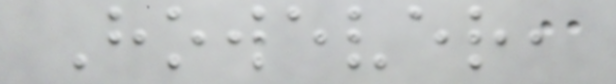However,
